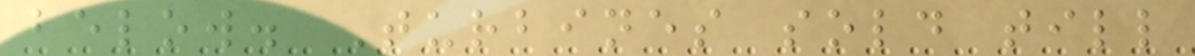below. Turbines sold till
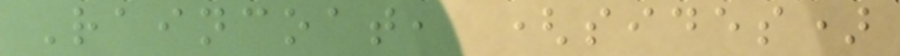Raincoat, (sides)
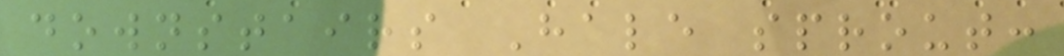downstairs Hale sprout:
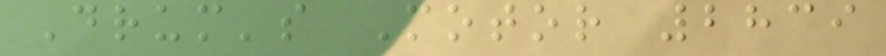Drum's Motor 2839
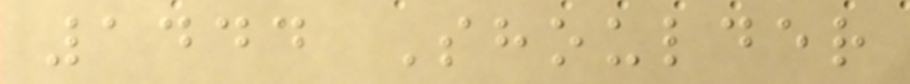1444 Shoulder
